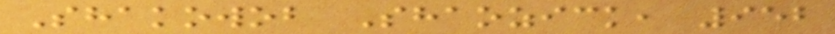Shakowob Shaozick, 952
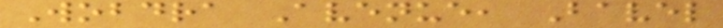Wobdra Avenue, Bavel
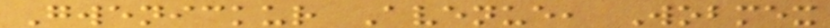Gwenickur Avenue, Wobmex
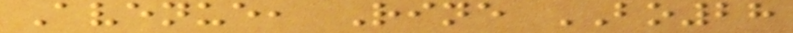Avenue, Rine BO28
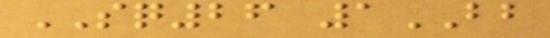SQ26 1BB
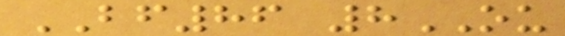BF86 8OU
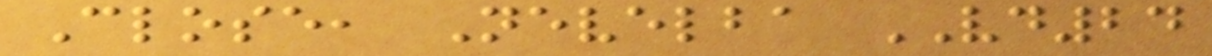Close, Nevelba VD24
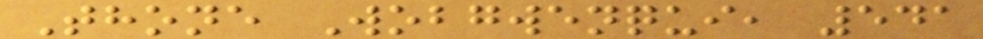Thone Wobgwenqui, 541
